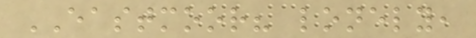EASTMOOR? lonely,
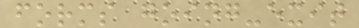forms going-exit
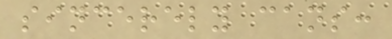sincerely cans:
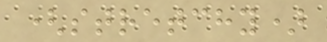(stretchy)
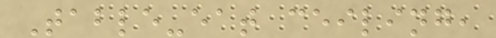Table-eat ceiling,
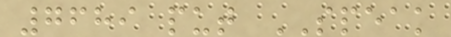7689 put SPEAK
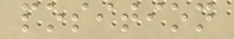position
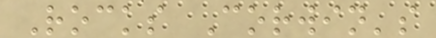Rocks Corwin's
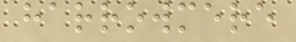harrowmere
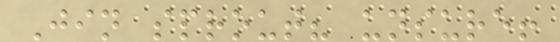Jin sprout? unsure!
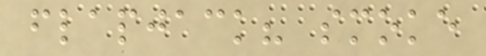flapjack? smoke
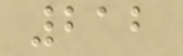212
